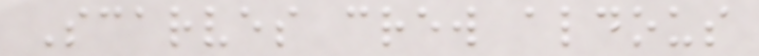Scarves crew aldous
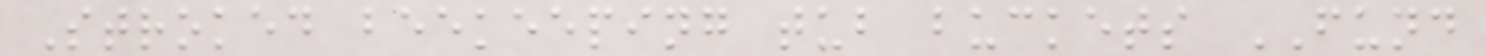Stroked beekeeping tub buckets FUND
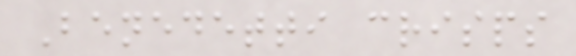Benedetti crisps
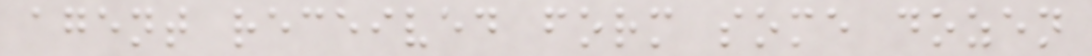agent received form some dozen
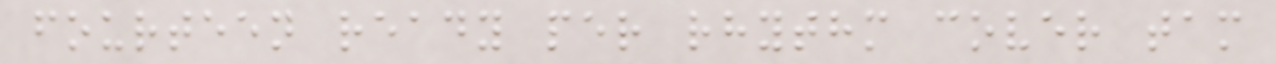fourteen ready per rhythm cover tam
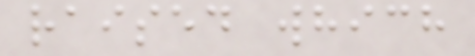raised which
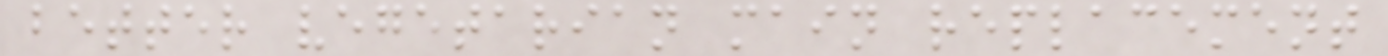better vegetarian main replacement
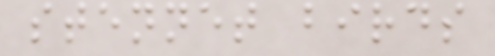stennet birds
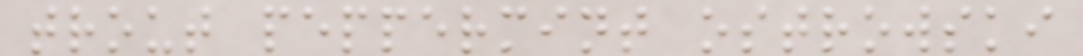trout peppermint ostrowski
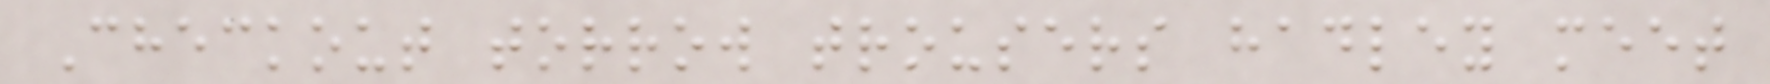Checkout torrow trousers hadley meet
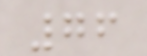76
